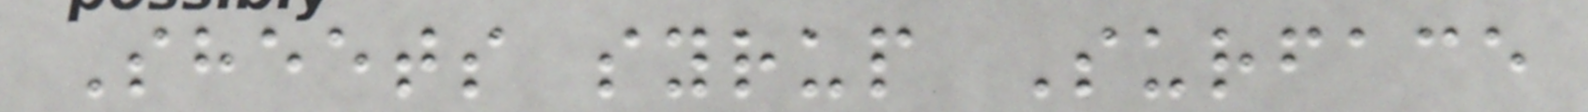Sheets syrup Surface
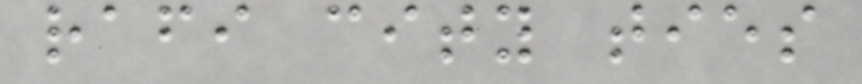rafi city ties
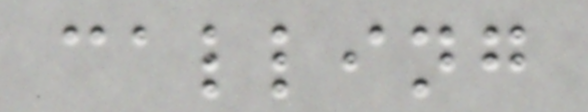calling
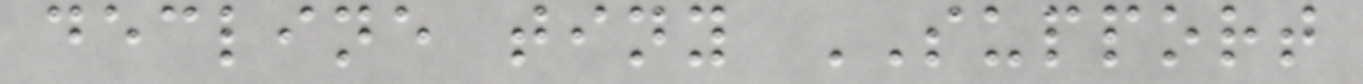decline tiny SUPPORT
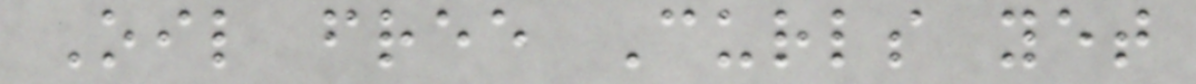Oil free Curls yet
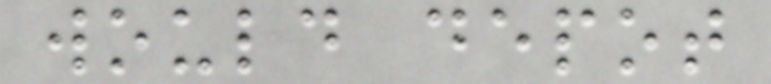would depot
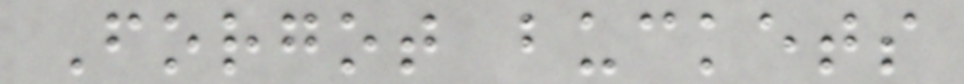Forgot buckets
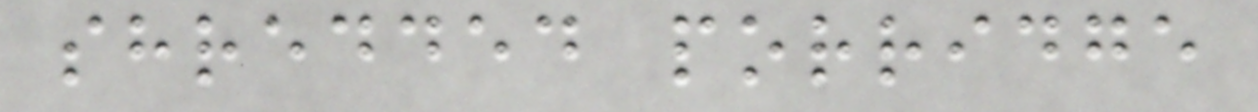shredded porridge
